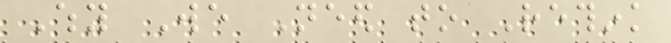Why We Need to Rethink
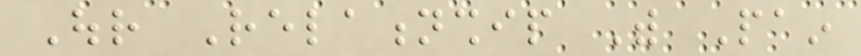Our Relationship With Pain
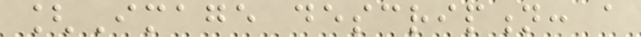[Image description: a
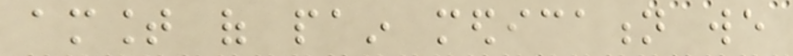amount of pain medication we
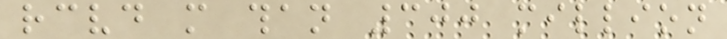received more than 300 million
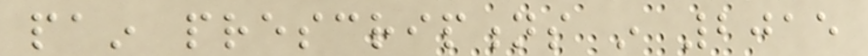pain prescriptions in 2015
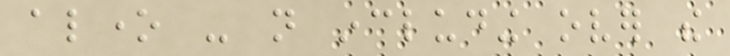alone - not including over the
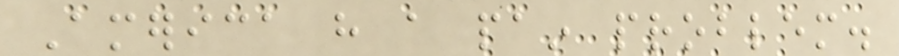America have a pain problem.
